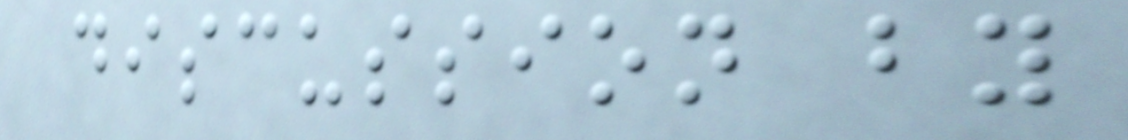discussion by
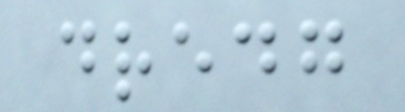dredg
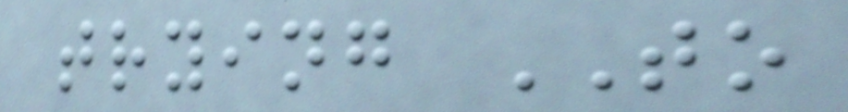trying TO
